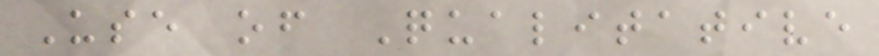Use of Qualitative
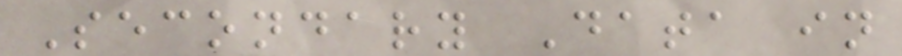Secondary Data in
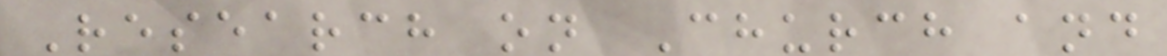Research on Church and
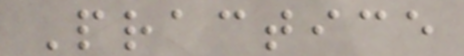Practice
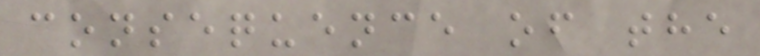consequence of the
